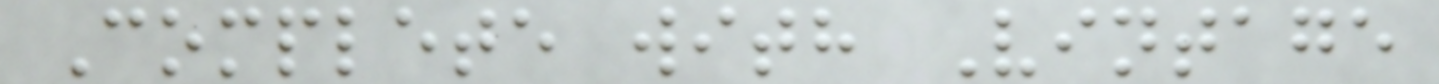Complete with Vintage
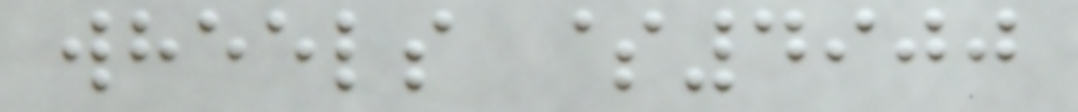wheels $4900
